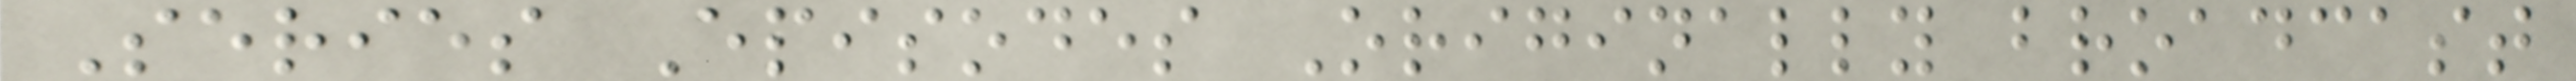Series Episodes Originally broadcast
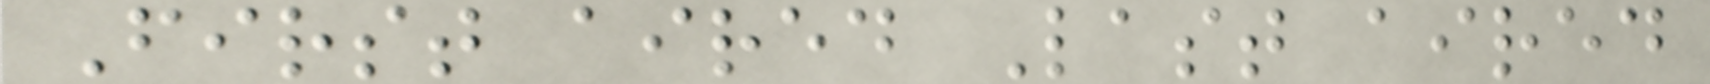First aired Last aired
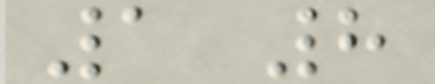1 8
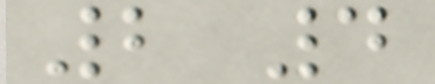2 4
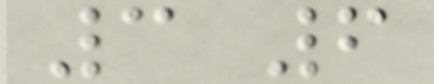3 6
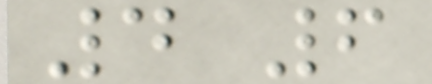4 6
